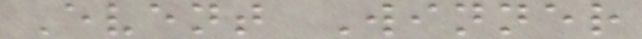Event Winner
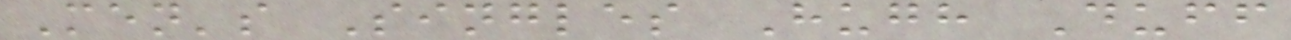Men's Singles Hugh Duff
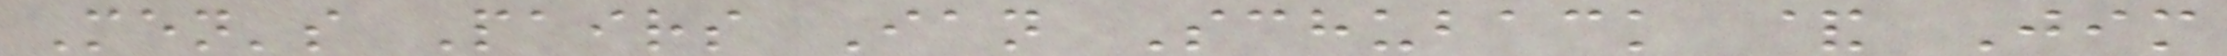Men's Pairs Ian Schuback & Jim
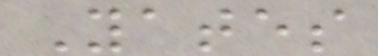Yates
